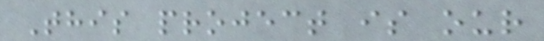This project is our
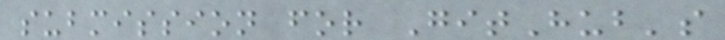submission for GitHub's
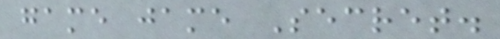game jame Secret.
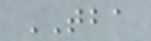TBA
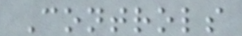Controls
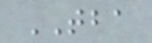TBA
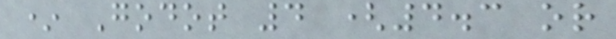* Godot 4 (4.3 or
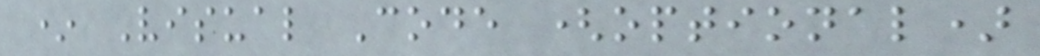* Visual Code (optional)
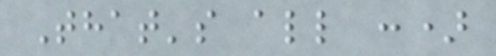That's all :)
